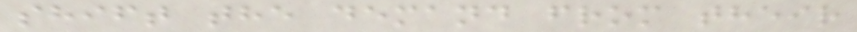shift the demand from their
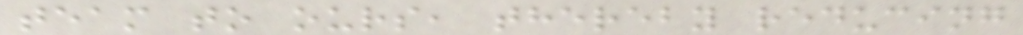team to ours, thereby reducing
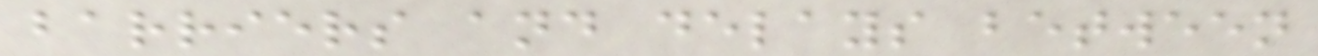barriers and delays between
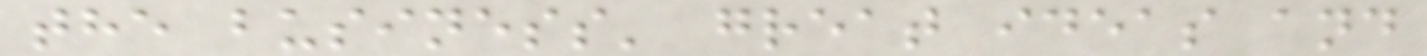the business' great ideas and
